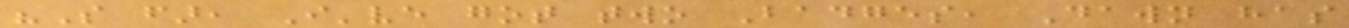"So far, I've got two Badges, Dawn has
